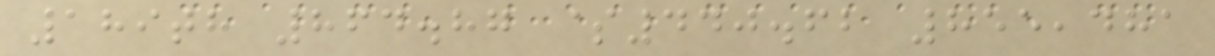189th 864.87 $440.62 855,481
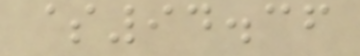$94.36
